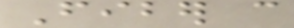Fiber can
